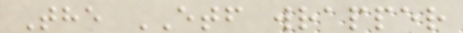The ETF wrapper
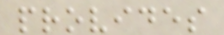provides
